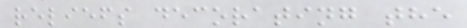reliefs decorating the
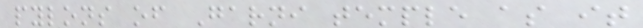pylons of Garni temple as it
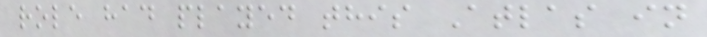role had played this Atlas in
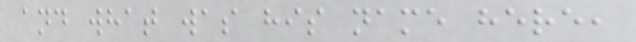and what was his name here,
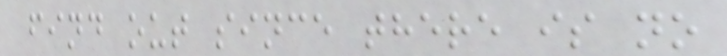find out since there is no
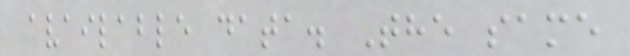available data. The same
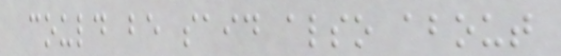could be said also about
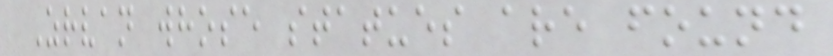Zrvan whose statues are found
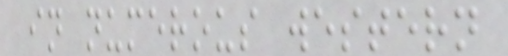in numerous western
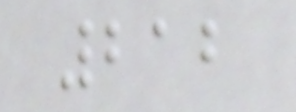212
